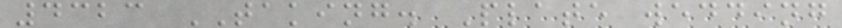4323 TAKING. Plate wedding
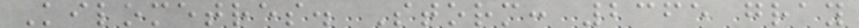Kilometres. Storm: 2365 gray
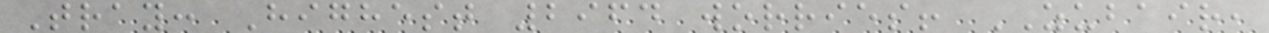Tray: Highest 2964 worries! ZUBAIR,
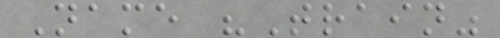Name "Train"
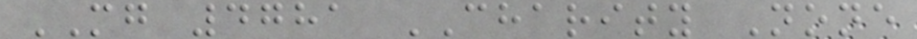MG 4781 CHARITY None
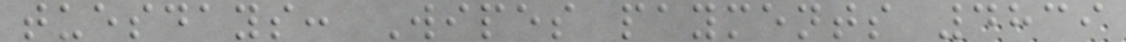tuesdays: Wipes payments 4839
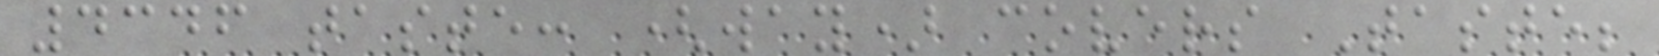4346 taste: (way) covers Taste;
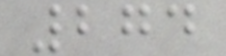274
